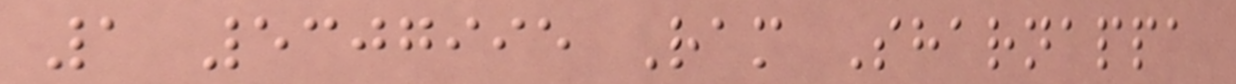1 5307995 Ram Sharnappa
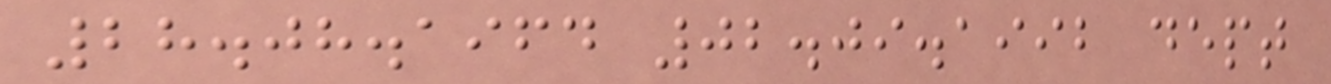28.08.1964 02.09.1992 dept
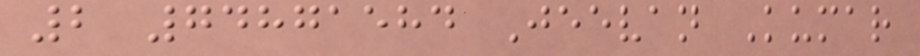2 74871584 Jeevan Kumar
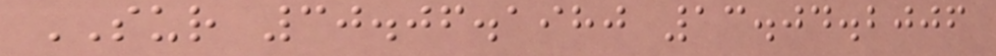SUR 30.06.1980 13.04.2006
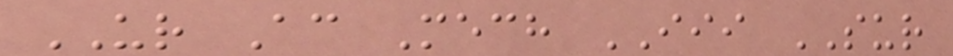UR Ac Mech III SUR
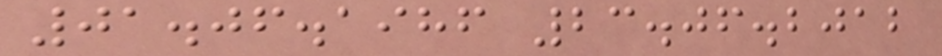01.06.1986 23.06.2012
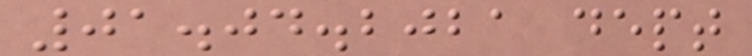01.04.2021 dept
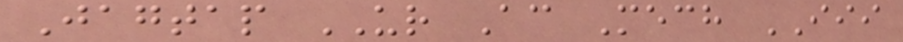Jagtap UR Ac Mech III
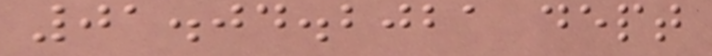01.04.2021 dept
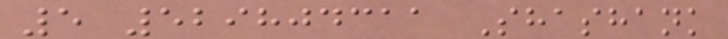5 529804311 Shashank
